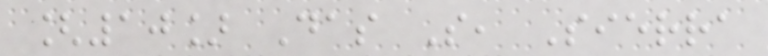[10] Das S, Sierra
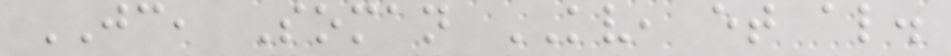JC, Soman KV, et al.
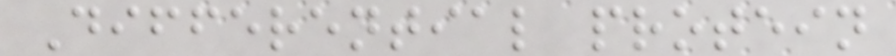Differential protein
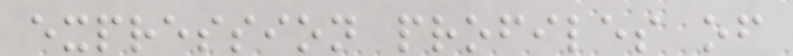expression profiles of
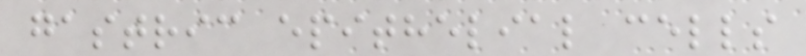gastric epithelial cells
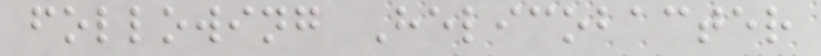following Helicobacter
